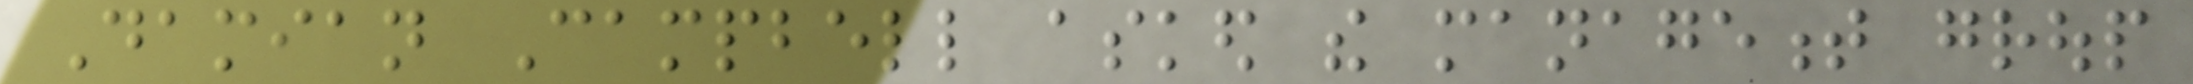Damian Campbell asked the management group
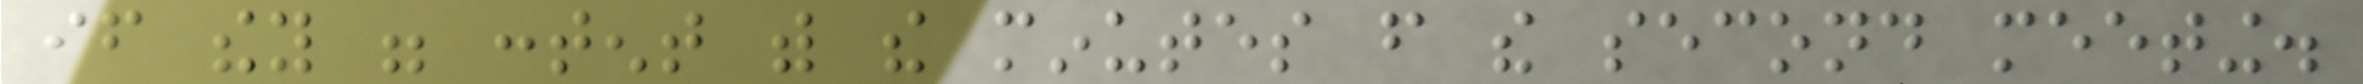if they were content with the minutes from the second meeting.
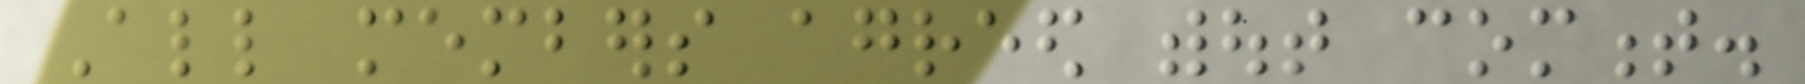All members agreed without comment.
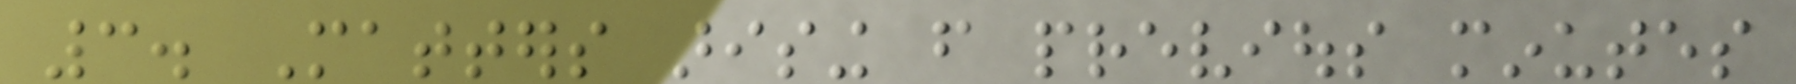3. Matters arising from previous minutes
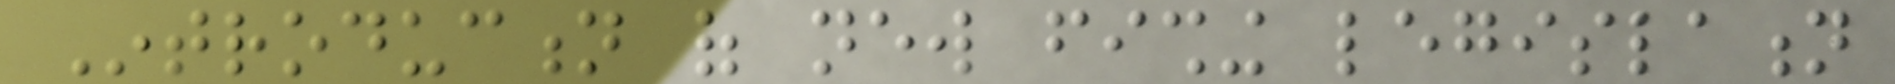Introduction of new fishing legislation
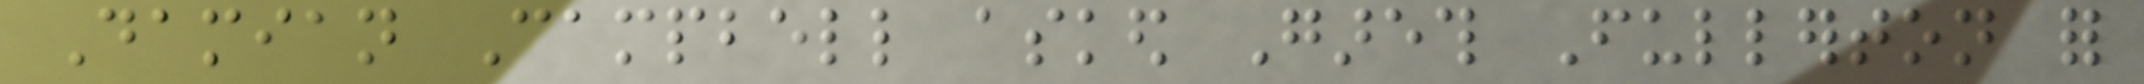Damian Campbell asked Gareth Fullerton for
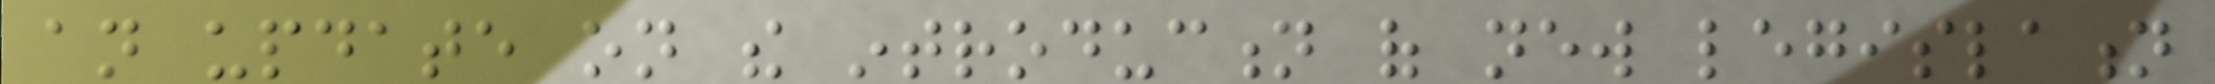an update on the introduction of new legislation
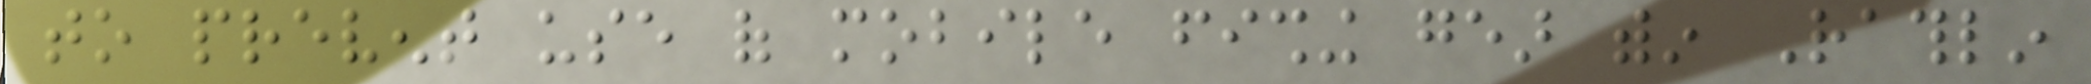to prevent use of mobile fishing gear within Rathlin
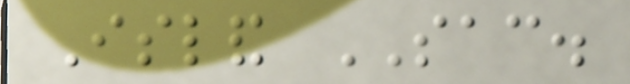Island SAC.
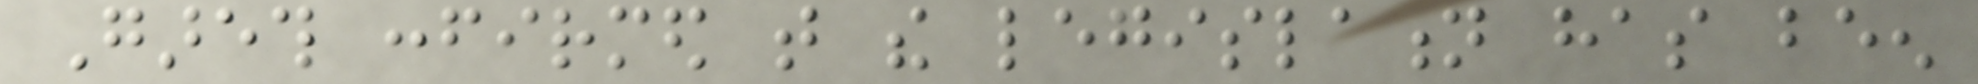Gareth confirmed that the legislation has been
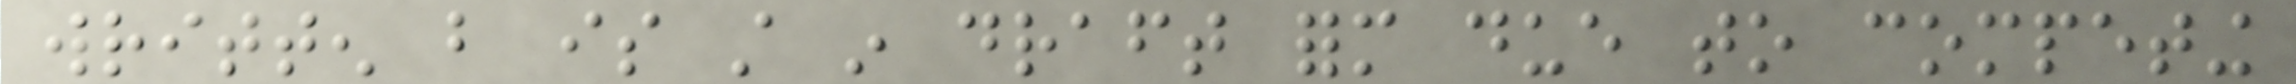written but is still in draft form due to competing
